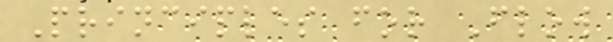Principles for Flow
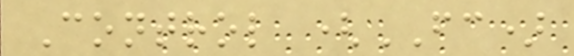Control (FC)
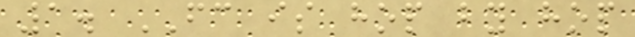1. FC is hop by hop
